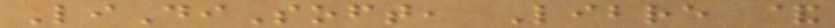LiDiSoft, Libre &
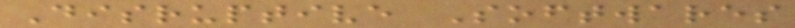Disruptive Softwares
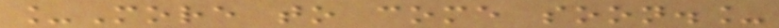_More to come soon._
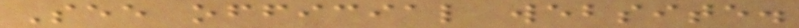See official website.
